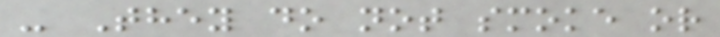- They do not smoke or
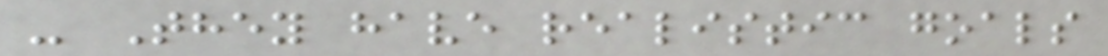- They have realistic goals
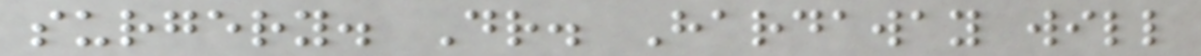surgery. Dr. Hardaway will
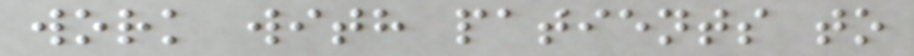work with patients to
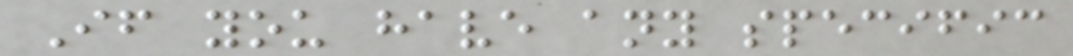If you have any specific
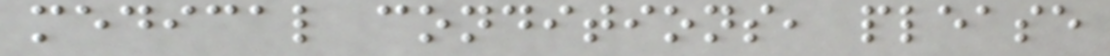medical conditions, please
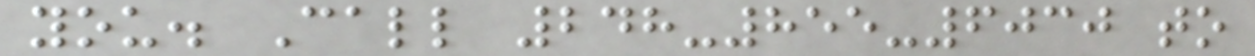you. Call 248-855-6030 to
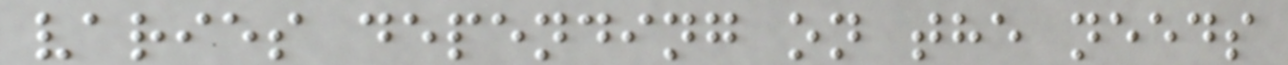varies depending on the needs
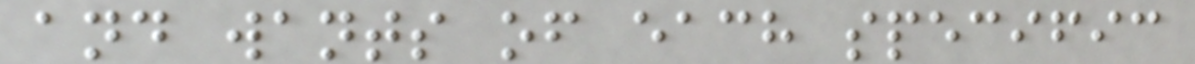and wants of each specific
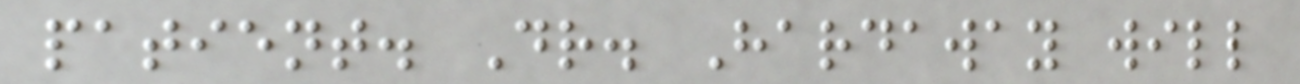patient. Dr. Hardaway will
